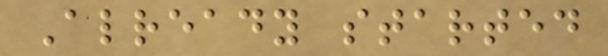Already started
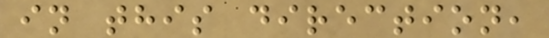in this direction,
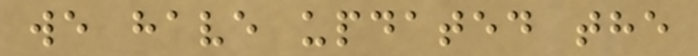we have updated the
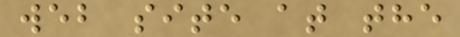web site at the
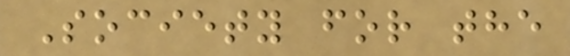Society for the
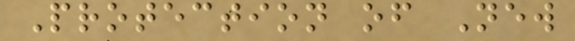Protection of New
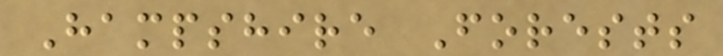Hampshire Forests
